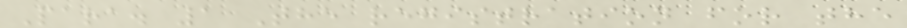Para. 1 The registration for the
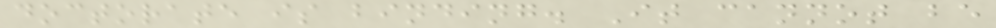doctorate is binding. It cannot be
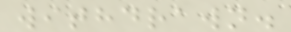withdrawn.
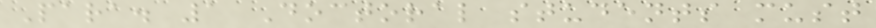Para. 1 Doctoral students must
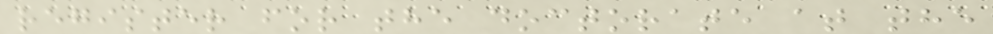register for the doctorate at the
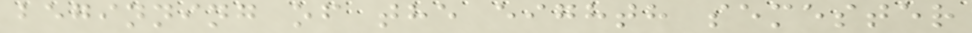beginning of the eighth semester
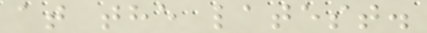at the latest.
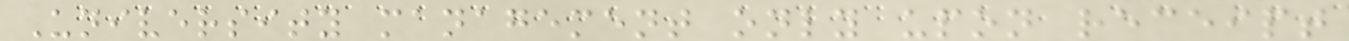University management only upon receipt
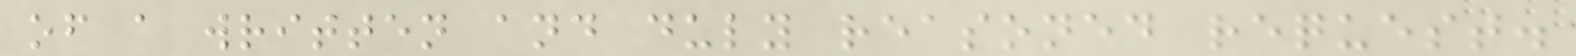of a written and duly reasoned request.
